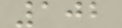102
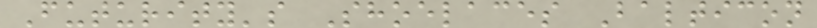Futurity's Shoelaces Balticon
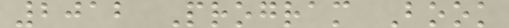2012 Program Book
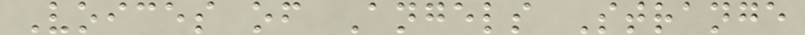Voices of Angels Strange
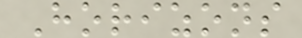Horizons
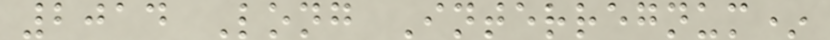2014 Long Interregnum*
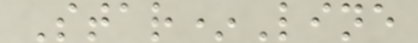Star*Line
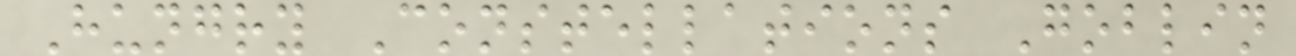Hungry Constellations Goblin
